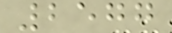2577
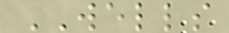WELLS
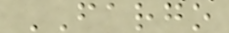FARGO
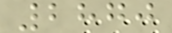2870
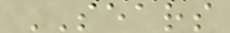SEARS
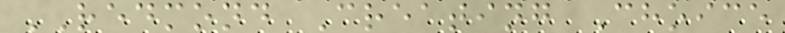REDMOND Creating Choice
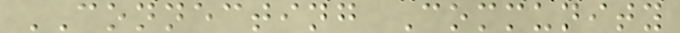CONNECTING Community
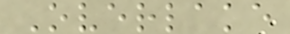Overlake
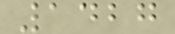1427
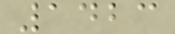1423
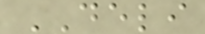DELI
